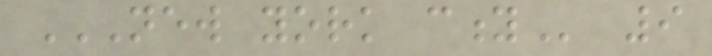NEW YORK CITY 9
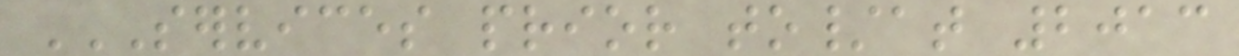SERVICES PRIOR TO/AT 2013
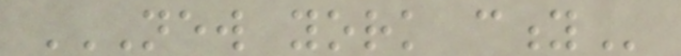NEW YORK CITY
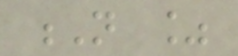N %
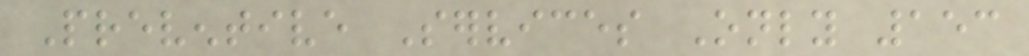Preventive Services Only 153
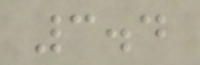3.4
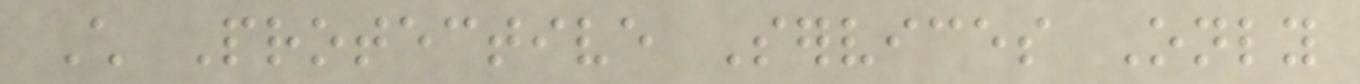Child Protective Services Only
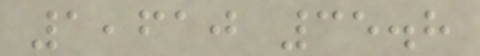1,610 35.8
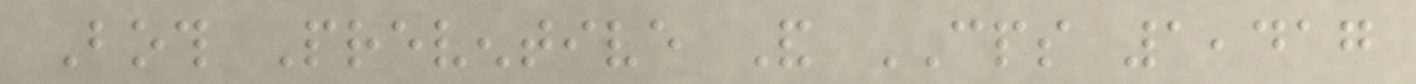Both Preventive And CPS 1,417
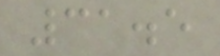31.5
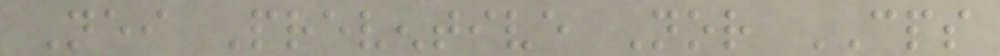Neither Preventive Nor CPS
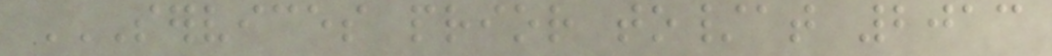SERVICES PRIOR TO/AT 2013
